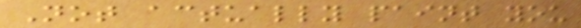Not actually paint you
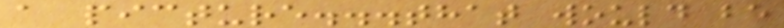a picture...that would be
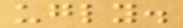ugly.
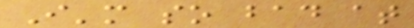I'm so bad at
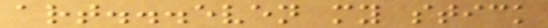art...even my stick
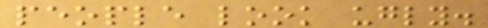people look ugly.
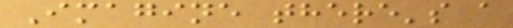Imagine there's a
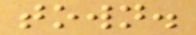town.
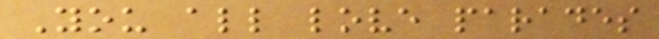You all love parades
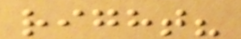right?
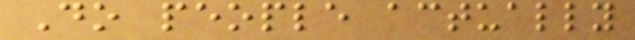Do people actually
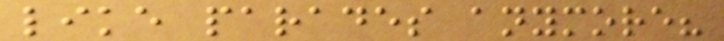like parades anymore?
